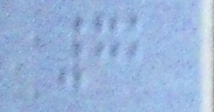72
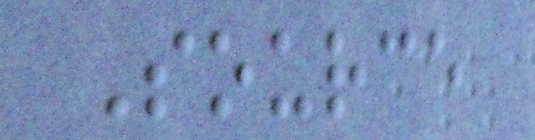Source
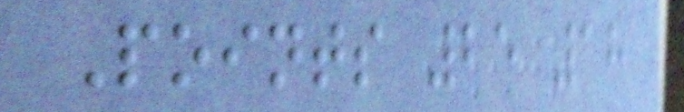Points 25 18
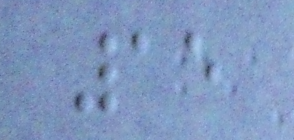15
